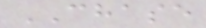CHASE
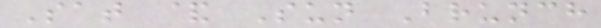Sat & Sun Brunch
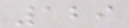129
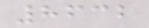8632
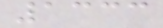1333
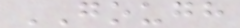GOUGH
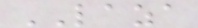LAZA
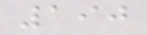190
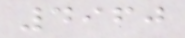4960
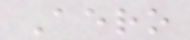Aero
